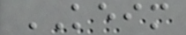KEIM
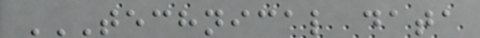TECHNICAL DATA
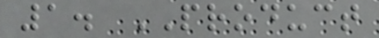1. PRODUCT
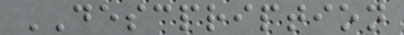DESCPRIPTION
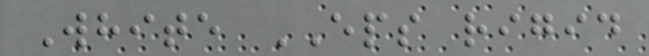White EPS rigid
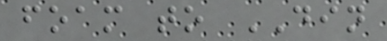foam to DIN
